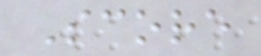Score
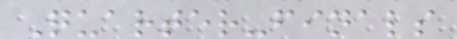Quarter-finals
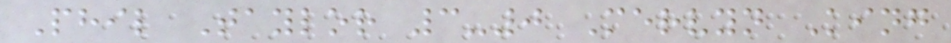Phil Taylor 3-0 Mervyn King
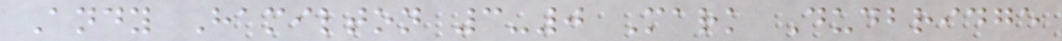Andy Hamilton 3-0 Mark Dudbridge
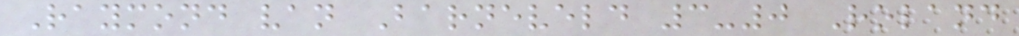Raymond van Barneveld 3-0 Roland
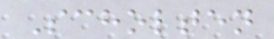Scholten
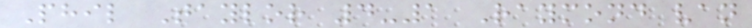Phil Taylor 4-1 Raymond van
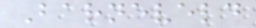Barneveld
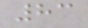83
